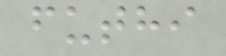futhi
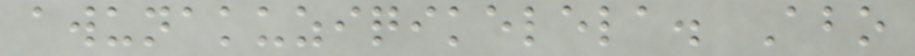awunakuziqikelela. Abo
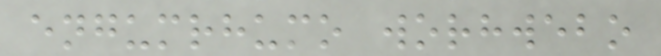engumrhumo worhwebo
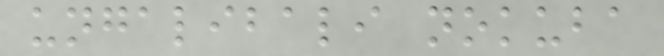ungalibali nokuba
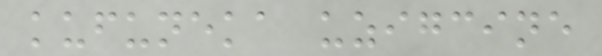kufuneka uzigcine
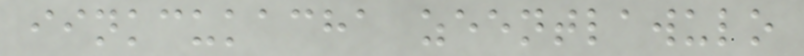iinkcukacha zeentlawulo
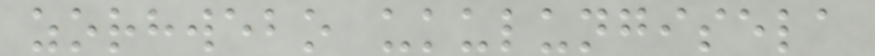zorhwebo ukulungisela
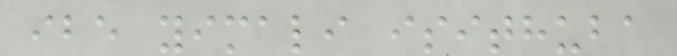ibe yimali isithuba
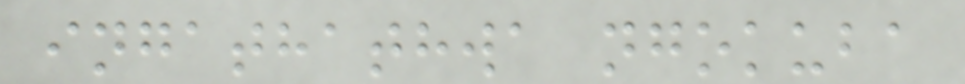ingathathwa ngokuba
